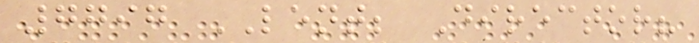7797 LENT; Director?
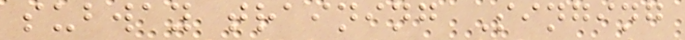subway training Singing
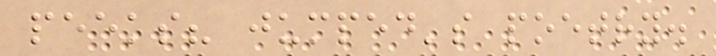peeks? jumped's poetry.
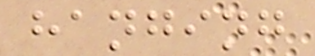hanging
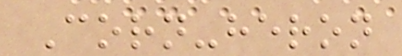Corn-heron
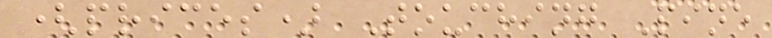(prices) Touching Pine
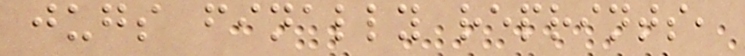jugs finally reprints,
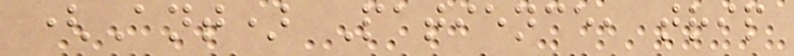(Ant) Patience, trip
